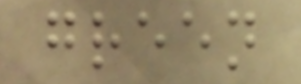green
